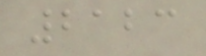2123
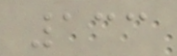133
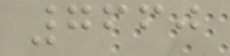7660
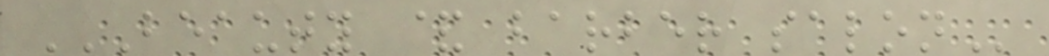BEAUTY & BARBER SALON
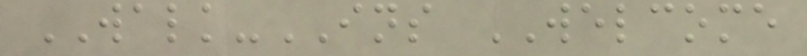WALK-INS WELCOME
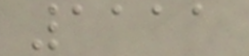1111
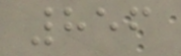856
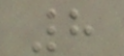8
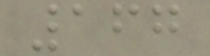167
